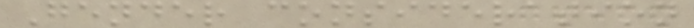Gender consideration
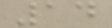14
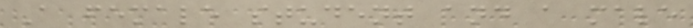A female student and a male
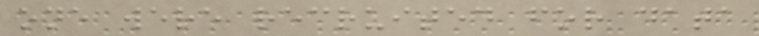one were recruited for data
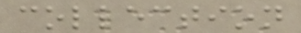collection
